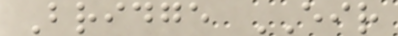Bridge EIR
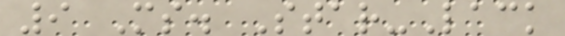9 Ms. Star-Lack
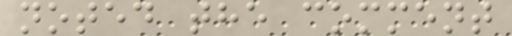noted the comment
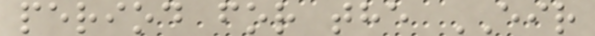period for the EIR
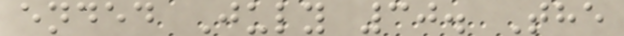ended July 30. The
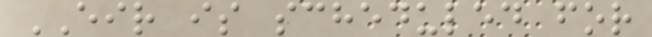EIR is scheduled for
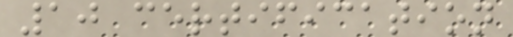10 certification
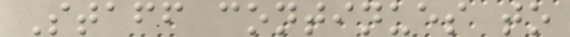Staff continues to
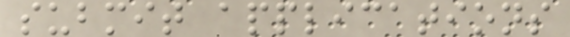submit applications
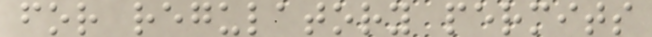for regulatory permits
